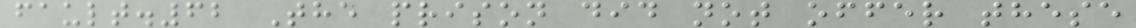fault.62 The prison did not offer these
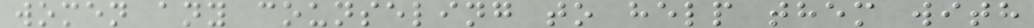women any counseling to help them with
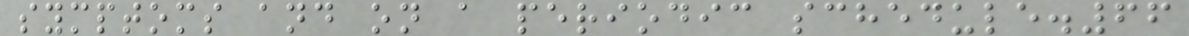symptoms and on a periodic schedule.66
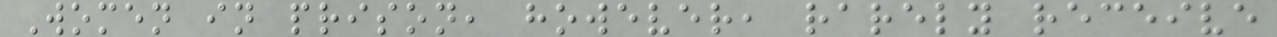Women in prison, however, rarely receive
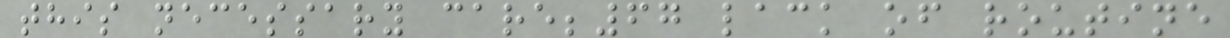this necessary care;67 lack of routine
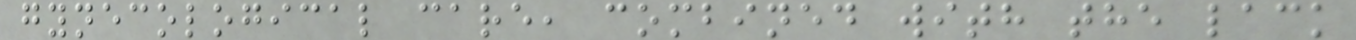gynecological care, combined with the lack
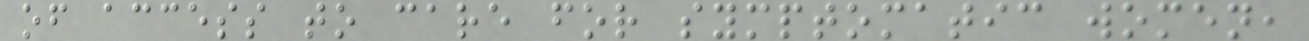of access to care for symptomatic women,
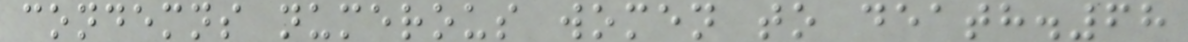condemns numerous women to death.68
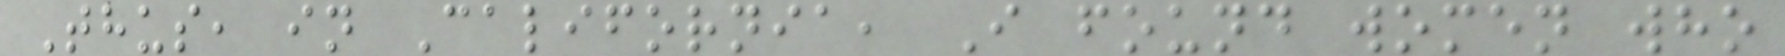Thus, in California, I found women who
